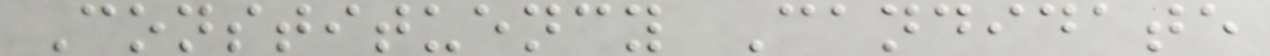Constituency Candidate
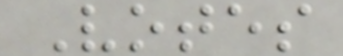Votes
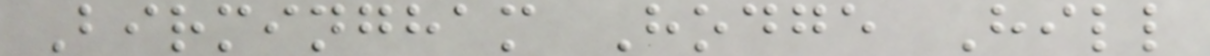Birmingham Hodge Hill
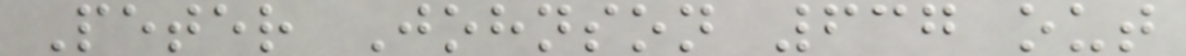Peter Johnson 637 out
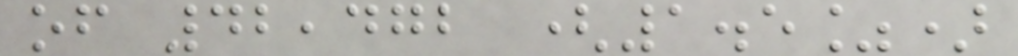of 42,472 (1.5%)
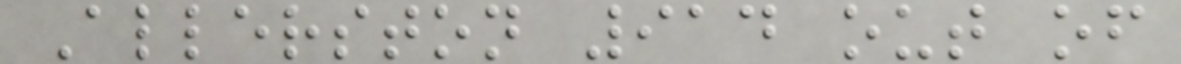Allerston 914 out of
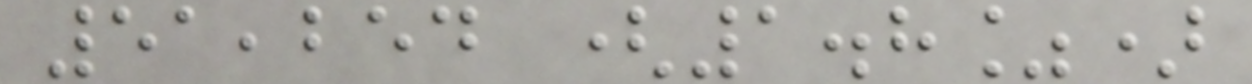51,254 (1.8%)
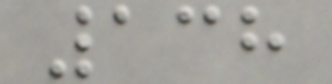138
